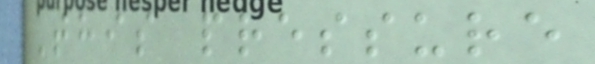This pressure
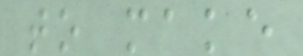to make
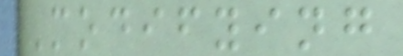Modifying
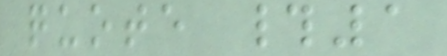quote #1
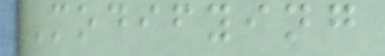Modifying
